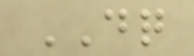DQ
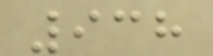938
